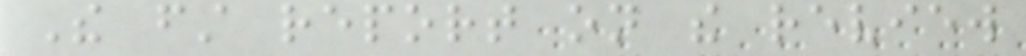The first report on the review
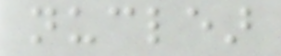nuclear
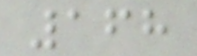168
